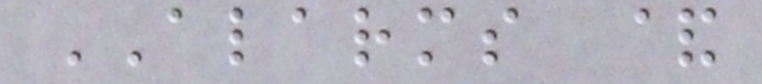ALARMS &
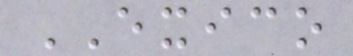EXICO
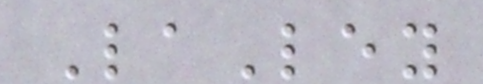LaLey
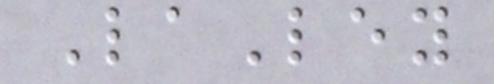LaLey
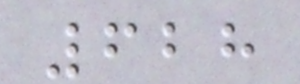628
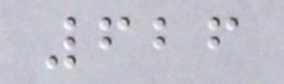626
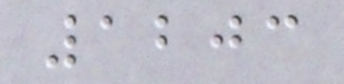1203
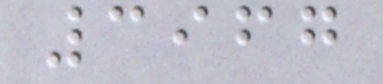3967
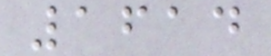1614
